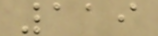119
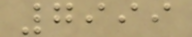7999
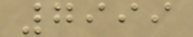7999
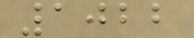1022
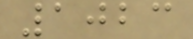1023
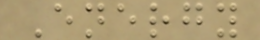Energy
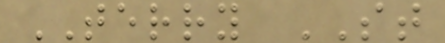TERRY ST
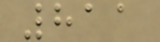811
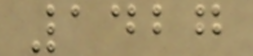1427
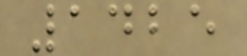1425
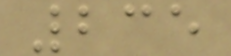235
